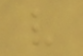v
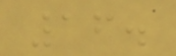16.
